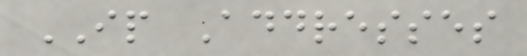IP Addresses
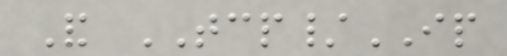And TCP/IP
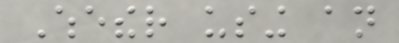Whether using an
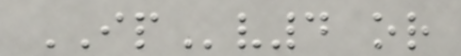IPv4 or
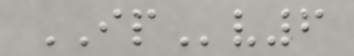IPv6
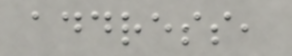address,
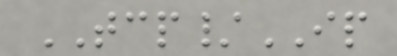TCP/IP
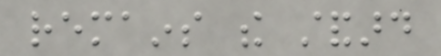remains the standard
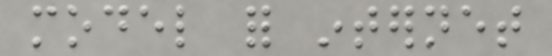model for internet
